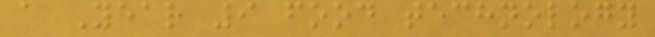a Year 9 food technology
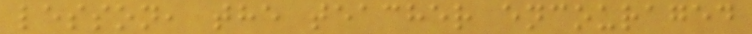lesson, the teacher encouraged
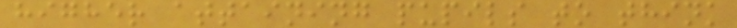higher attaining pupils to think
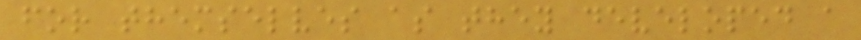for themselves as they developed a
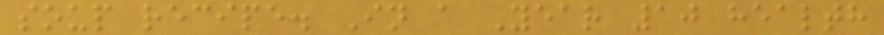soup recipe. In a Year 10 health
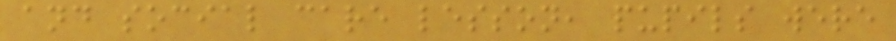and social care lesson, pupils were
